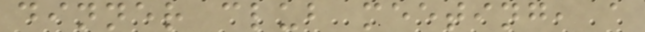dinner club meeting, a
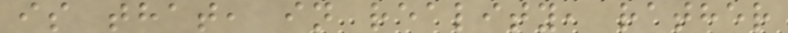is that, in reality, rather
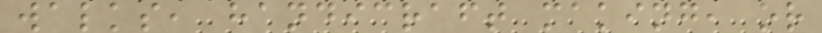walks, handicraft making, or
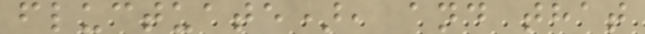fluctuate), and that
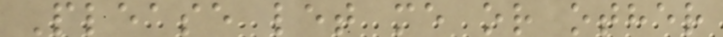Please let me or other
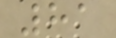81
